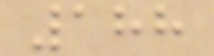188
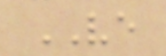VE
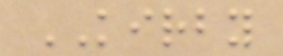KIRBY
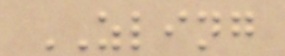ZLING
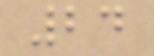24
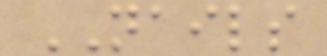NAILS
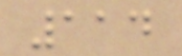114
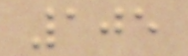105
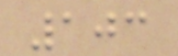103
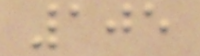105
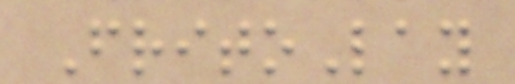FritoLay
